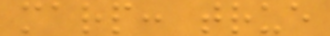marp: true
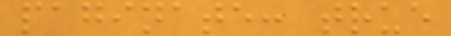paginate: true
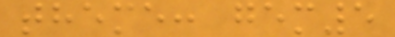theme: gem5
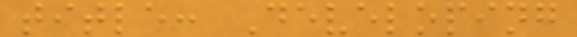title: Developing
